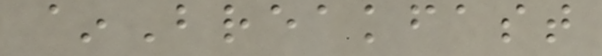~Breakfast
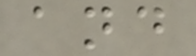and
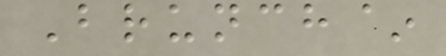Brunch~
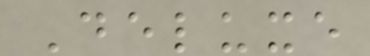Deluxe
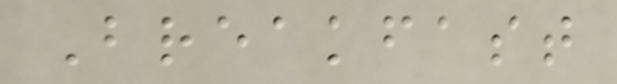Breakfast
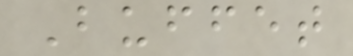Buffet
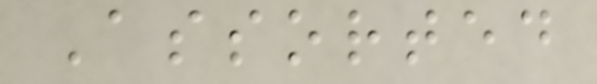Assorted
